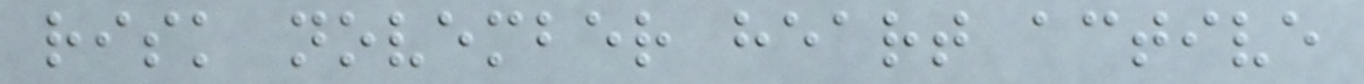risk november heart active
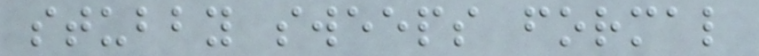stubby sweeps formal
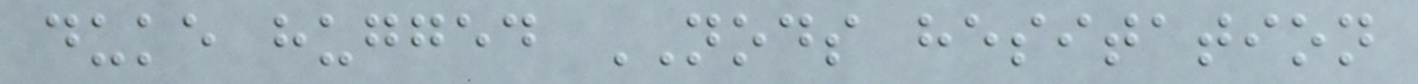duke hugged NODS hesitation
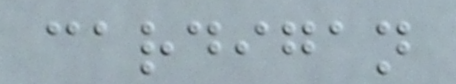cardigan
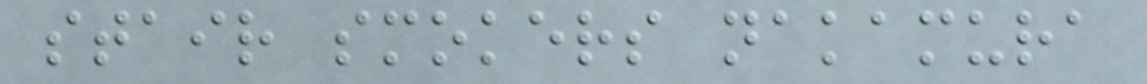stair smokers nakamura
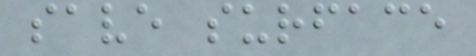save surface
